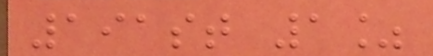191st 1%
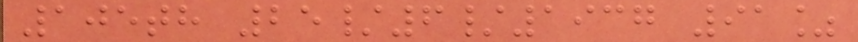105th 25/6/1937 91%
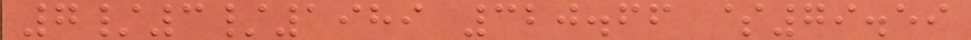7/3/1989 320.66 $79.59
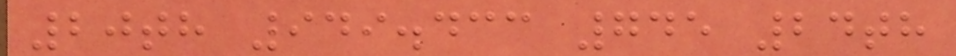20th 949.433 745 24th
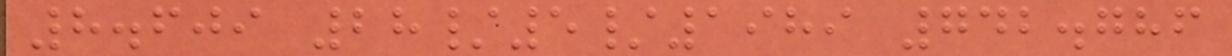8.609 28/5/1989 742.786
